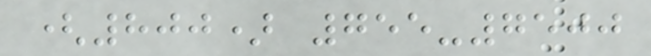(800) 755-7500
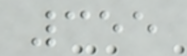355
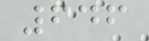646
